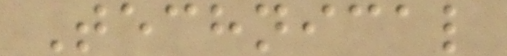Technical
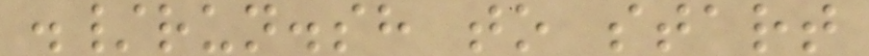./run.sh to start
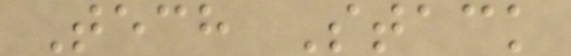Tech Stack
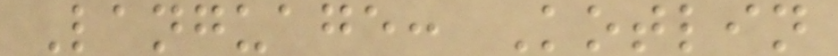Language: Kotlin
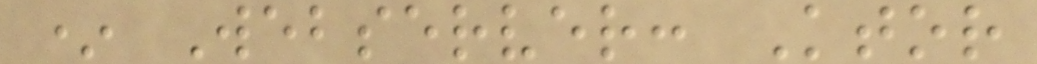* Webserver: Ktor
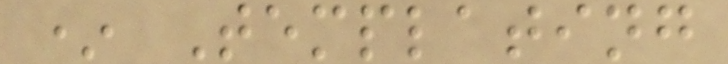* Templating
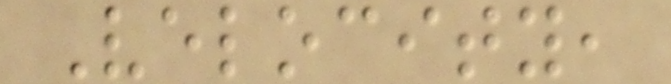Velocity,
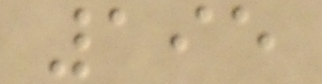195
